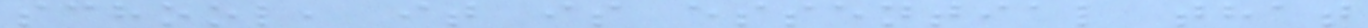school, it is essential that
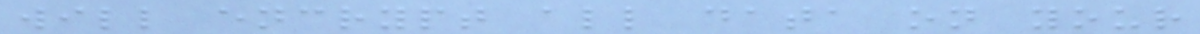will encrypt all data on your
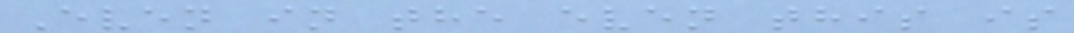Even in the even this is
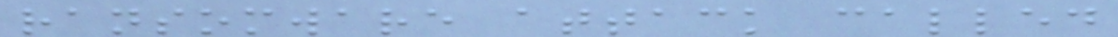ransomware attack called
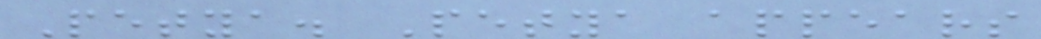Petya. Petya appears
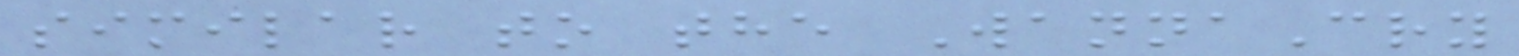similar to the WannaCry
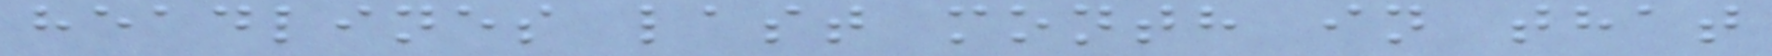headlines last month in that
